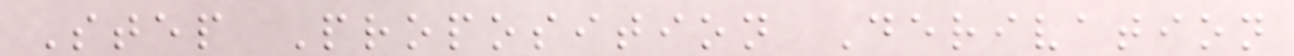Step Proposition Derivation
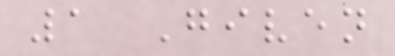1 Given
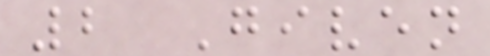2 Given
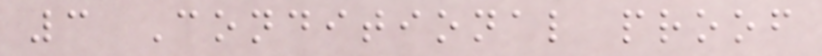3 Conditional proof
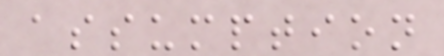assumption
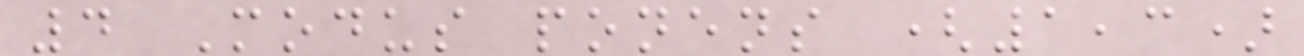4 Modus ponens (1,3)
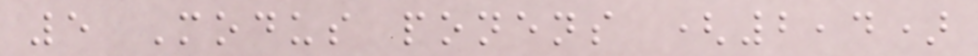5 Modus ponens (2,4)
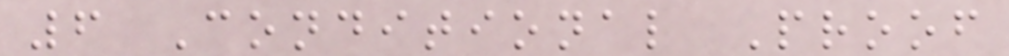6 Conditional Proof
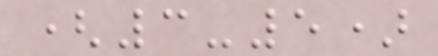(3-5)
